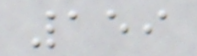159
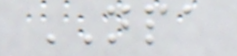NPA
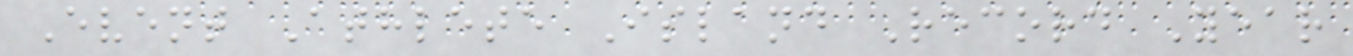Event Athlete Island Record Year
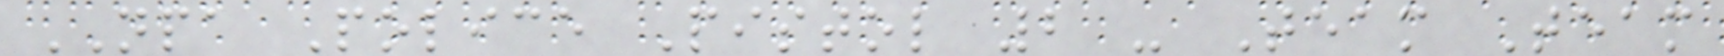NPA Police Pistol 2 - Team Team
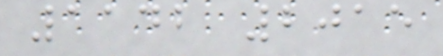1142 2015
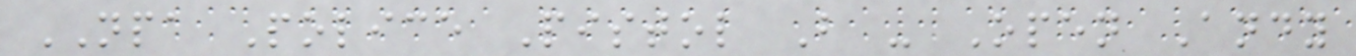NPA Police Pistol B - Open Andy
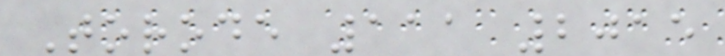Torode 111 2015
